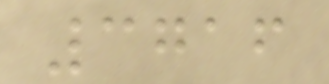3716
